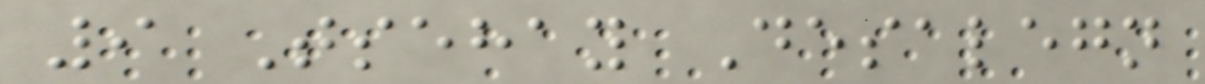9 Tsehay Desalegn
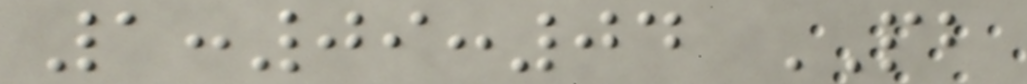1:09:04 PB
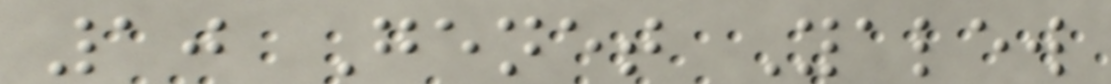10 Genet Yalew
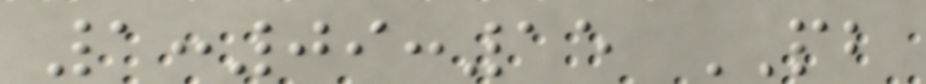1:09:15 PB
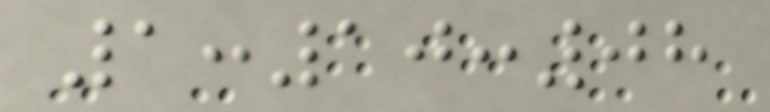1:10:08
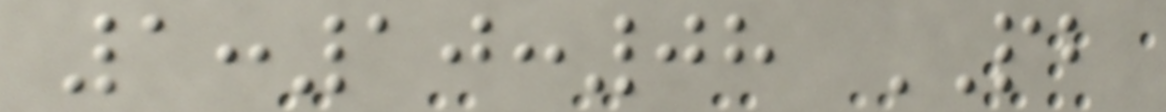1:10:08 PB
